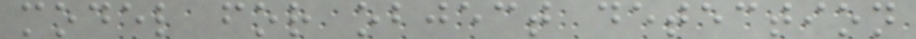model for object detection
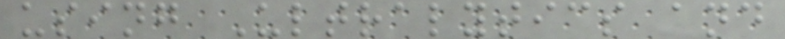using Ultralytics and
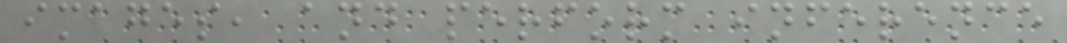images, and perform inference
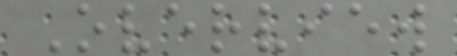Overview
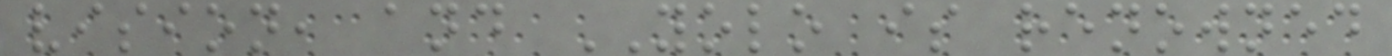vision, and YOLO is renowned
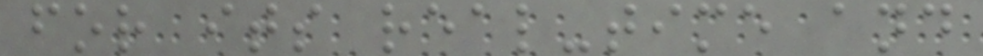for its real-time and
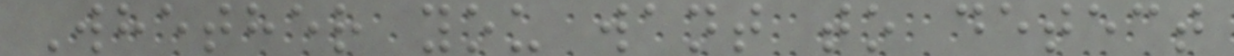Whether you want to detect
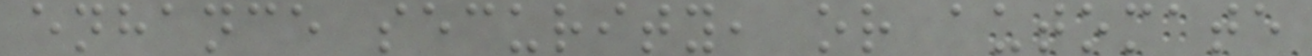enhance security, or automate
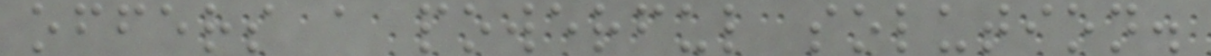offers a powerful solution.
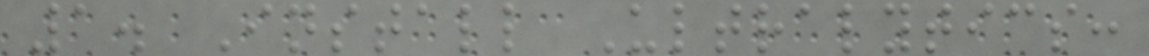1. Install Ultralytics:
